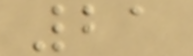21
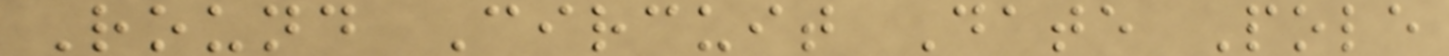Round Circuit Date Pole
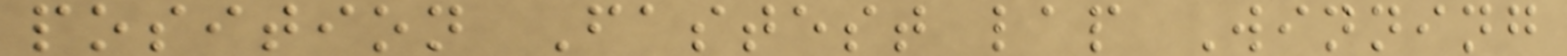position Fastest lap Winning
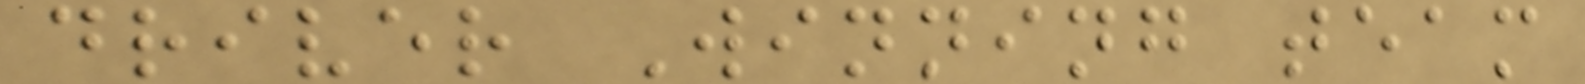driver Winning team
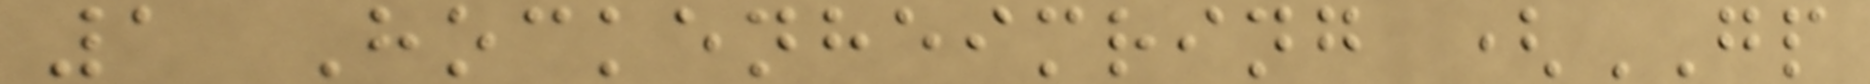1 Hockenheimring (GP
